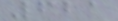621
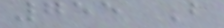755 B
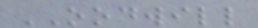OODWILL
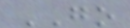GO
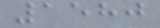1580
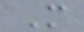M
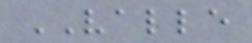VALLE
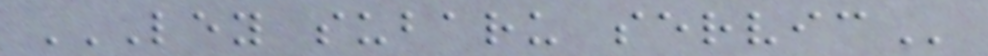LEY SUBARU SERVIC
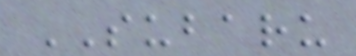SUBARU
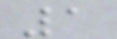1
